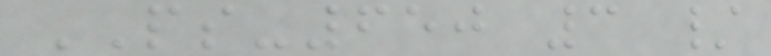PS-650 3 /
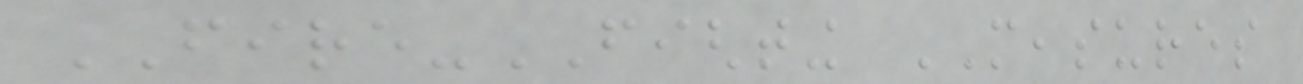FIRE-FIGHTING MEASURES
